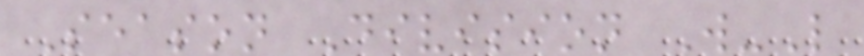Season Division W-L
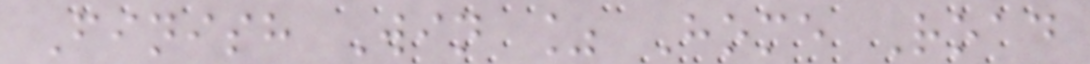Finish Win % Home Road
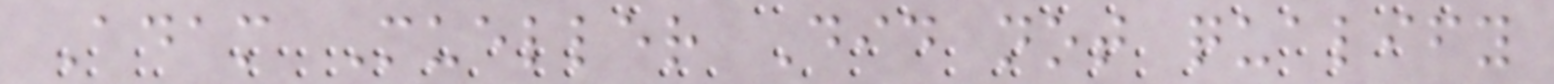Adam Mueller Did not qualify
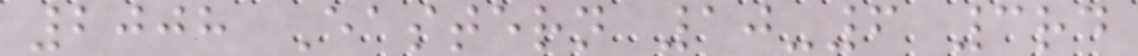2008 Eastern 10-6 3rd
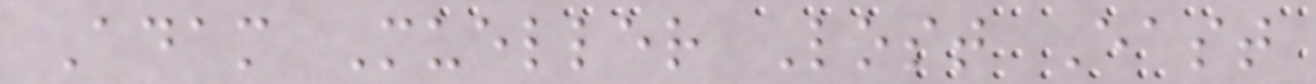Adam Mueller Lost East
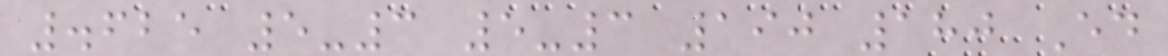.625 5-3 5-3 190 180 Ed
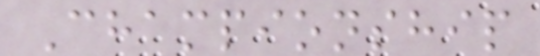Championship
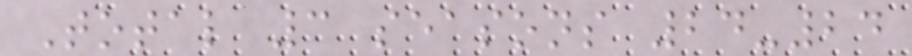Total 3 seasons 24-24
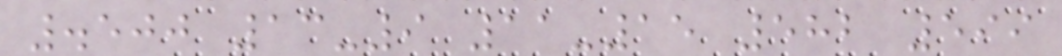.500 13-9 11-15 582 599
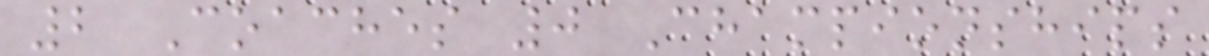2 Coaches 0 Championships
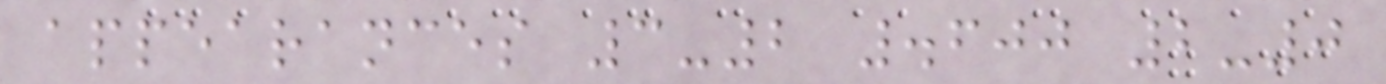appearances 3-2 .600 2-0
